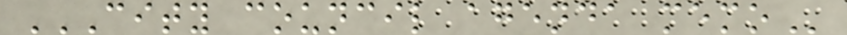CITY COUNCIL AGENDA MEMO
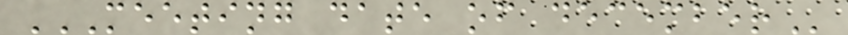MEETING DATE OF DECEMBER
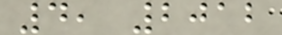4, 2012
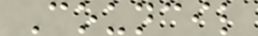Council
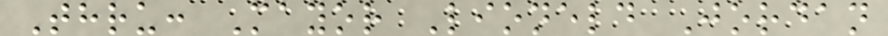Thru: Mayor Lioneld Jordan
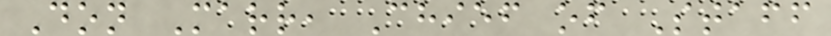Don Marr, Chief of Staff
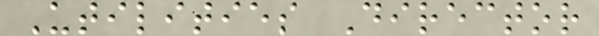Utilities Director
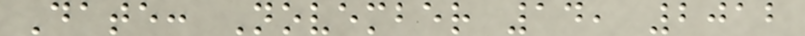Date: November 14, 2012
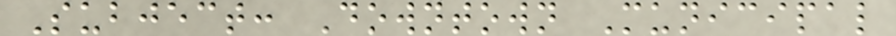Subject: Downtown Municipal
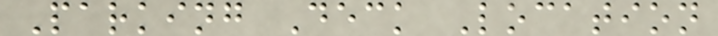Parking Deck Location
